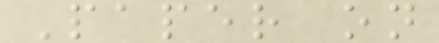Paper on
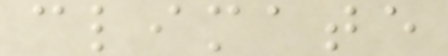climate
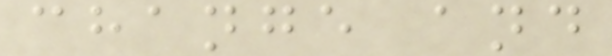change and
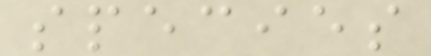species
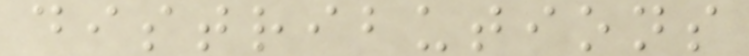distributions
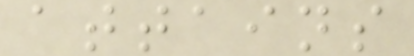attains
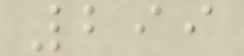299
